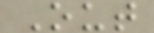Out
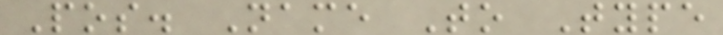Pos. Name To Type
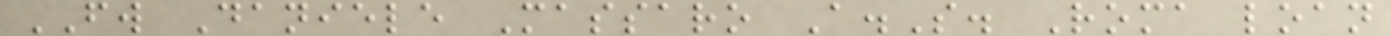FW Daniele Massaro A.S. Roma loan
